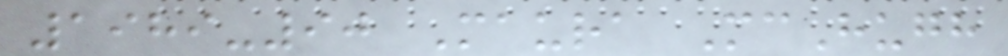1989-90 Maura McHugh
